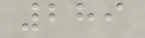289
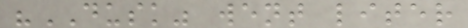"DUSK" went liter
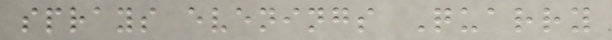sprays evenings Quarry
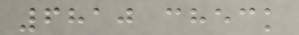6810 check
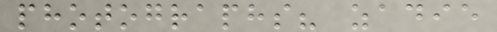photographs? zadie
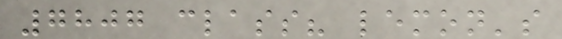7807 class? lemon's
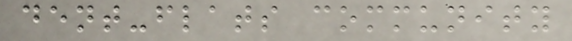dent-flats community
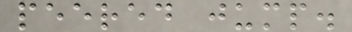peered jump.
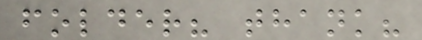folder? thank?
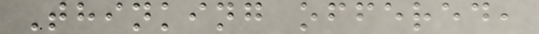Thinking offered,
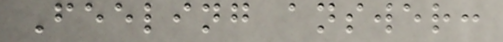Feeling answer:
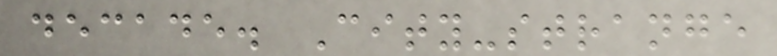decade. City-strange
